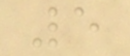5
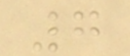7
